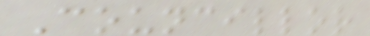Councillor
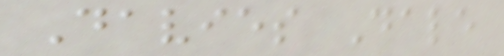Davies Dale
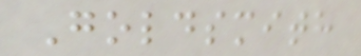Goldsmith
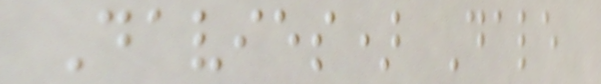Davies) Dale
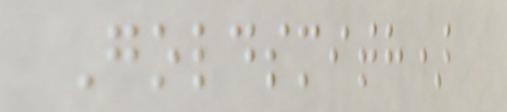Goldsmith)
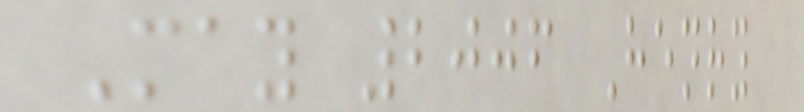May 2006 Henry
